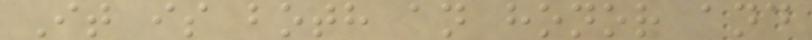It is both an honor and
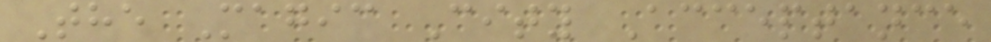The Magic City Acceptance
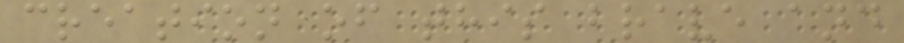creation of this brave and
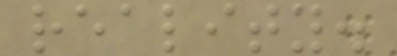reality.
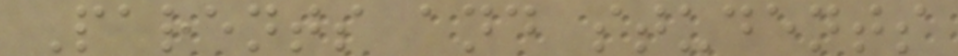Parents and students
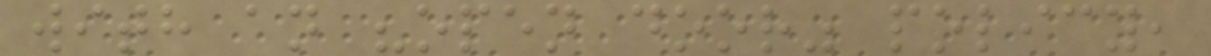with an "open door" policy,
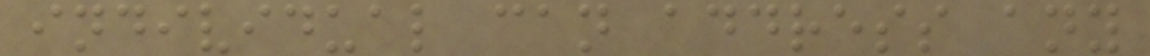individual can address any
